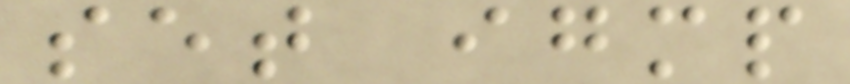set igmp
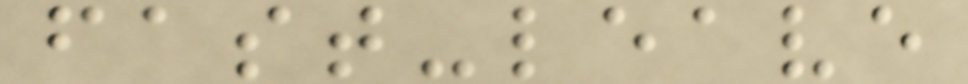fast-leave
